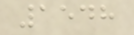1548
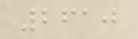2610
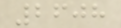2608
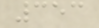353
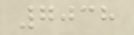7038
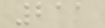211
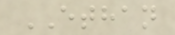ETHAN
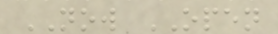NOW OPEN
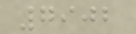7902
